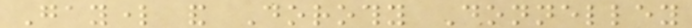Gaylord and Dorothy Donnelley
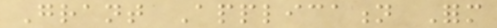Grant Application Form
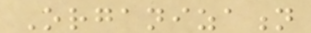Organization
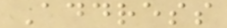Address
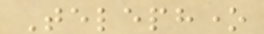Telephone
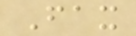Fax
